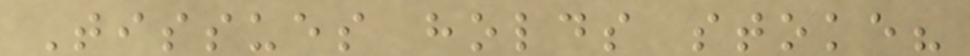Tissues holds stoke?
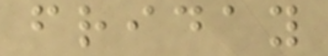friday
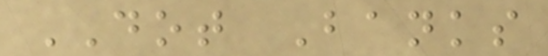DOT Banks
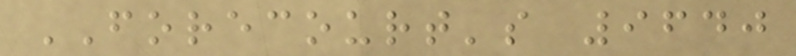FORECOURT's 9640
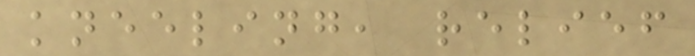kneeling, relief
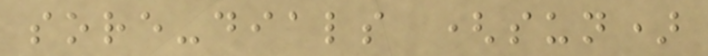sore-dials (sun)
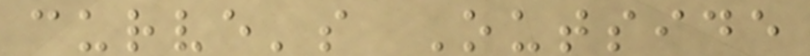curve's Outside
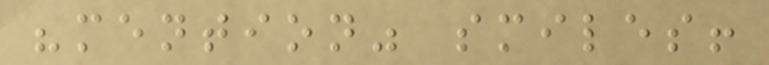"mention" smiles!
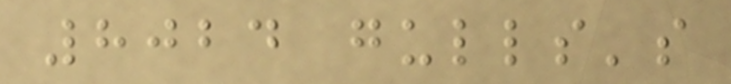8024 gulls's
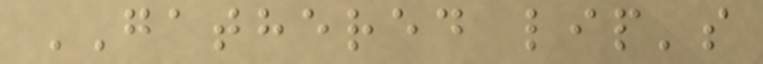GATHERED lip's
